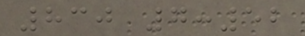830 7:52
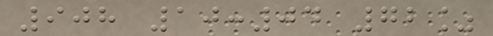908 10:04 72%
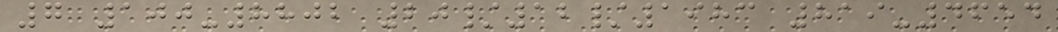7 100-8802 20/12/1983 819-4654
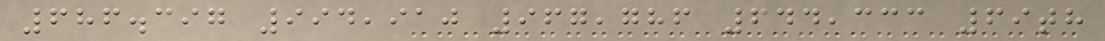686.397 994,910 967,786 644,333 69th
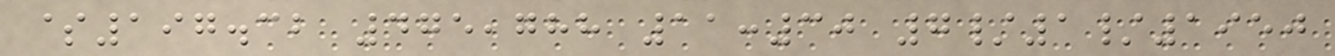$197.32 475,788 11:30 7/1/1950
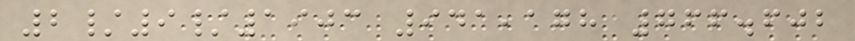2/9/1903 941,178 766.602
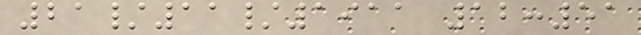21/11/1911 12:51
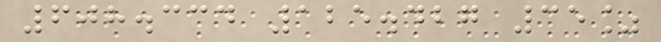608.334 125.427 35%
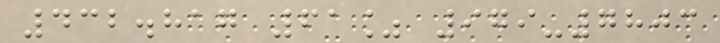432.817 61% 979-7803
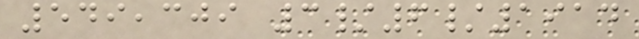549,309 3/6/1914
